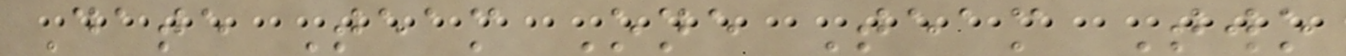Date Team One Team Two
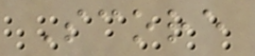Score
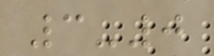3-0
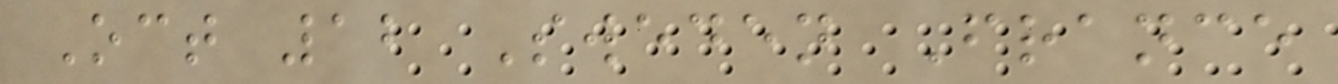Oct 12 Sweden France
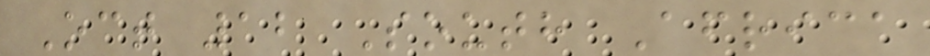Oct 12 South Africa
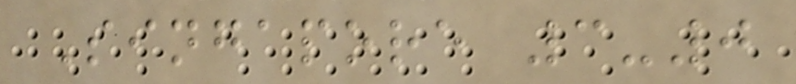Singapore 3-0
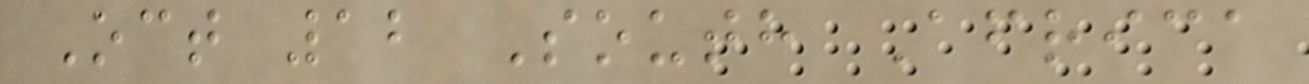Oct 12 South Africa
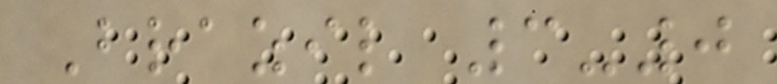Brazil 3-0
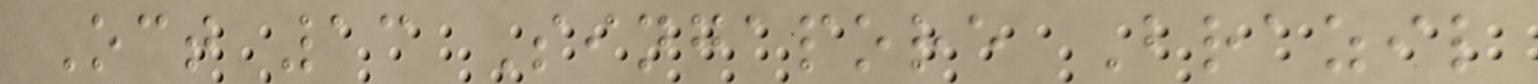Oct 13 Singapore Brazil
